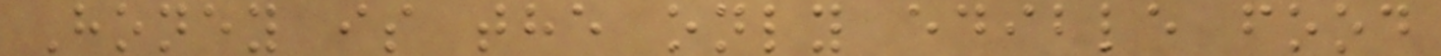Honey is the only edible food
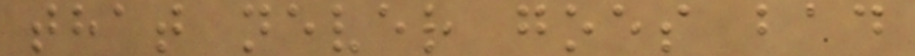that never goes bad
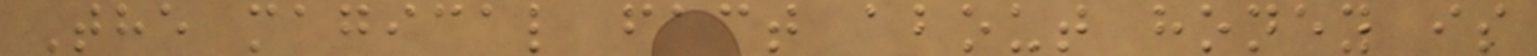The magical fact about honey is
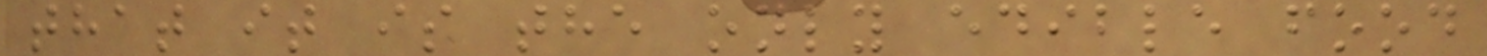that it is the only edible food
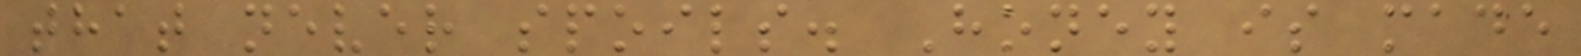that never spoils. Honey is made
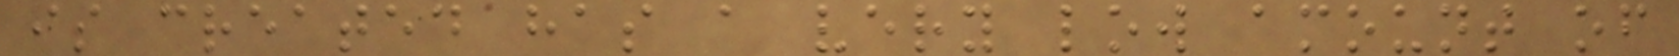is created has a very low amount of
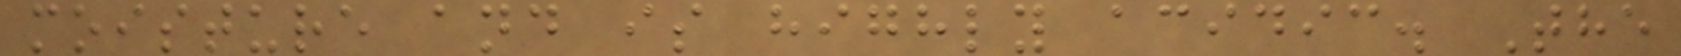moisture and is highly acidic. The
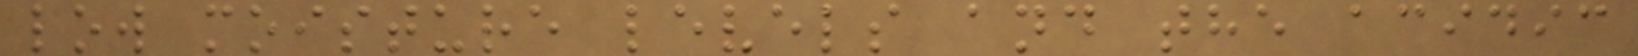low moisture levels and the acidic
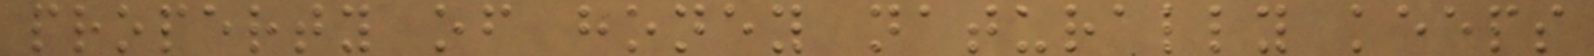property of honey naturally keeps
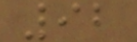92
